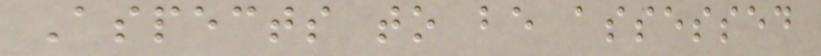Aspects to be assessed
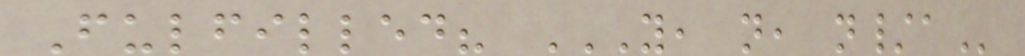Fulfilled? Y, N, N/A
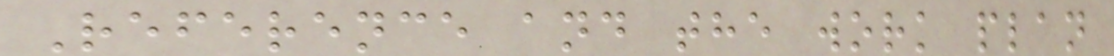Reference and the work plan
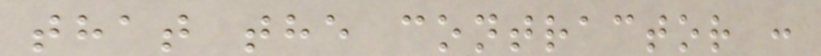that the contractor :
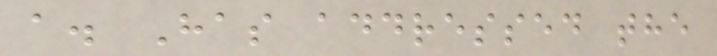a. Has addressed the
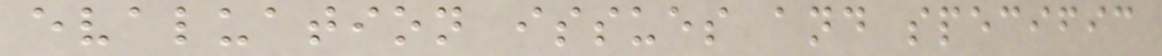evaluation issues and specific
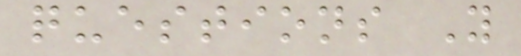questions Y
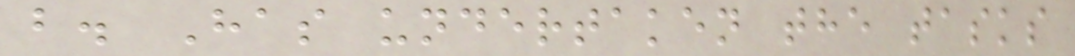b. Has undertaken the tasks
